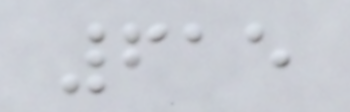615
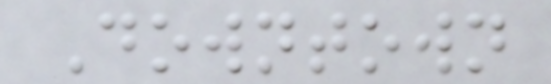Downtown
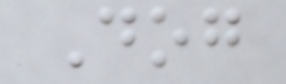Dog
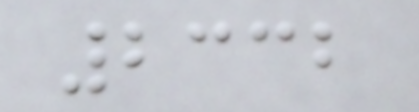2332
